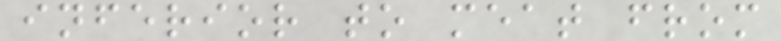inferior to meat from
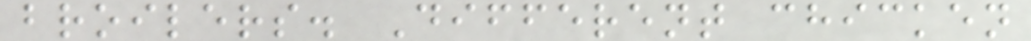broilers. Different chicken
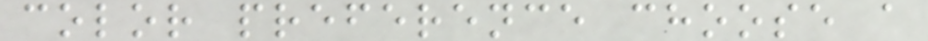color preference choose a
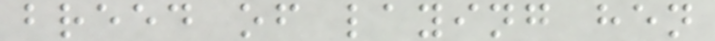breed of laying hen
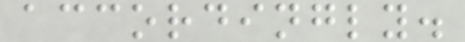accordingly.
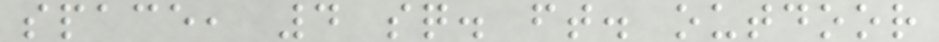space, 4 sq. ft. outdoor
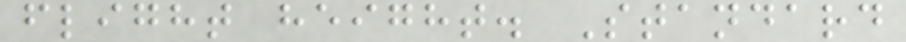flight height. Standard
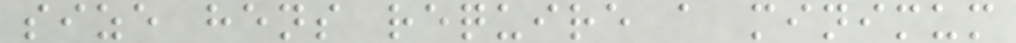size hens require a minimum
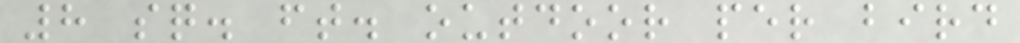8 sq. ft. outdoor per bird
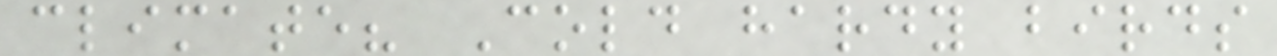climate? Cold hardy birds
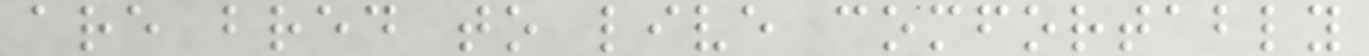are bred to live comfortably
